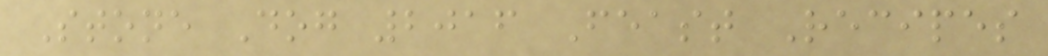Stone Dog 2016 Feast Recipes
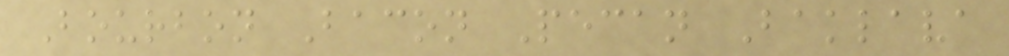Bourbon Bacon Pecan Baklava
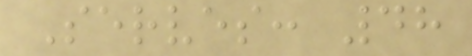Serves: 48
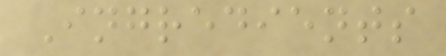Ingredients
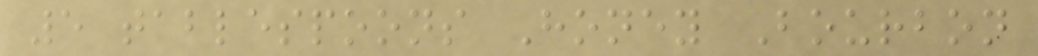5 tablespoons Honey Bourbon
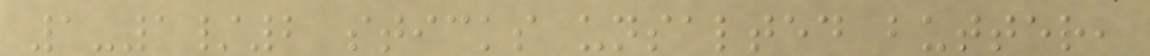1-1/2 sticks unsalted butter,
